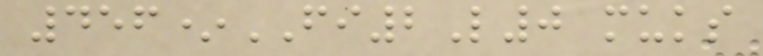456*FI2L0 muks
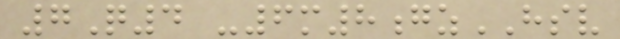7Q4 -6m8gzHSV
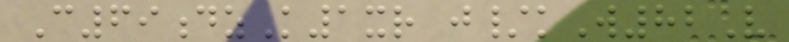C69dzK1xr j/kW82V
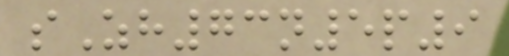sZh73n5p9
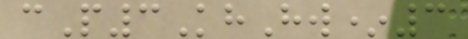cP3KhHw*3
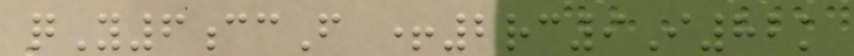qY6ccF +2rc9I82k
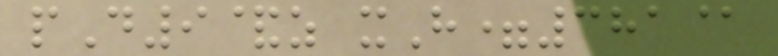pD9&z xH=381@
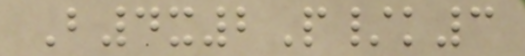B4x2P/k3
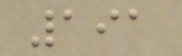191
